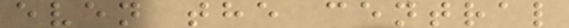even the central
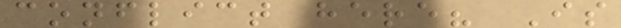conflict here? Is
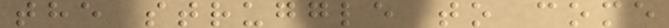the struggle to come
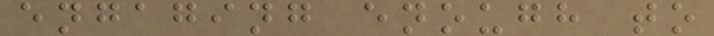engaging enough to
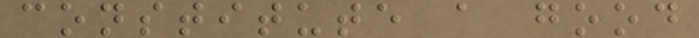constitute a good
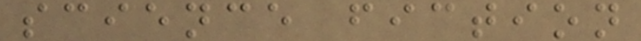science fiction
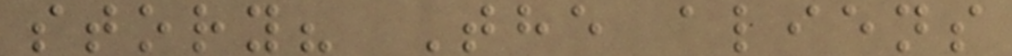story? The aliens
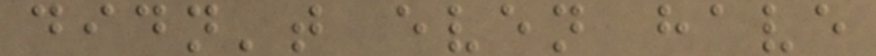didn't even have
